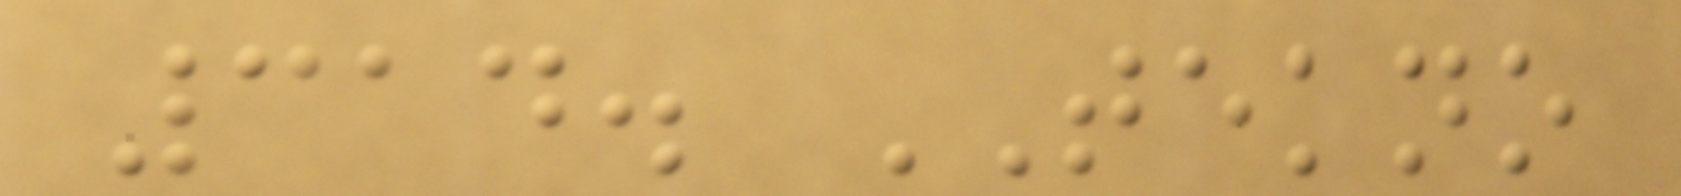314. TEKNO
